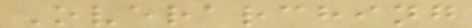Overarching
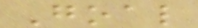Goal
